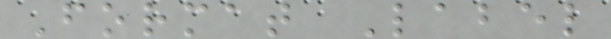Format Label
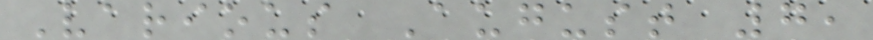Various August 7,
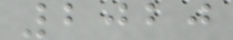2020
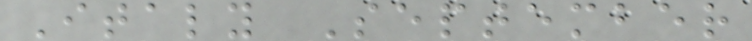Italy September
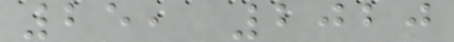25, 2020
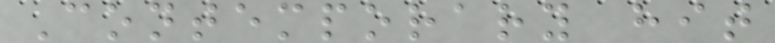Contemporary hit
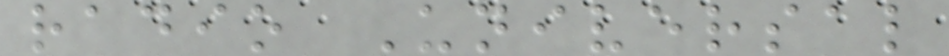radio Universal
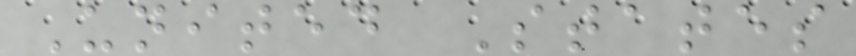United States
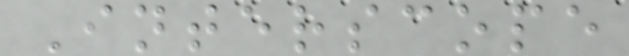Interscope
